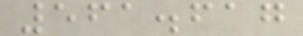561.617
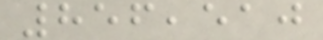856,510
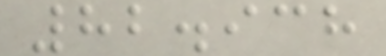82.938
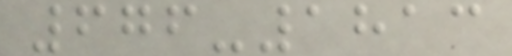676-1813
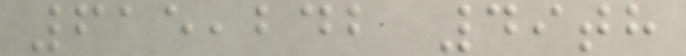615,242 49th
